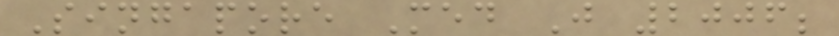Singapore Med J 2006;
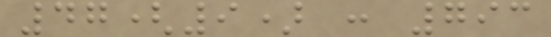47(9) : 793
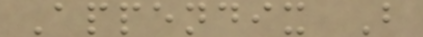Appendix B
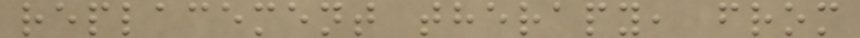replacement therapy, from
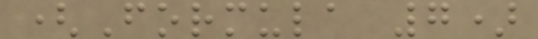(Formula 7)
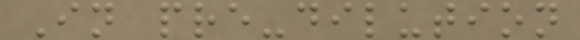In pre-dilution
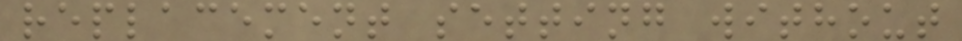replacement setting without
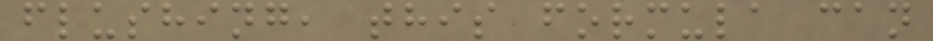flushing, this formula can
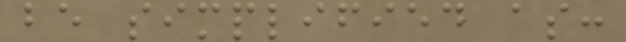be simplified as:
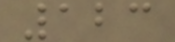123
